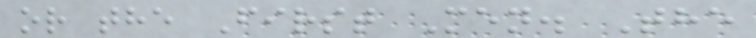or the First Men. The
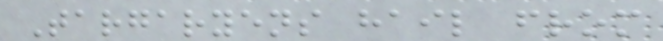Targaryens hail from
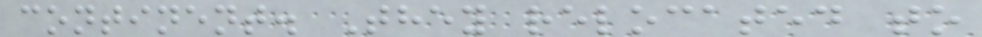continent. They relocated to
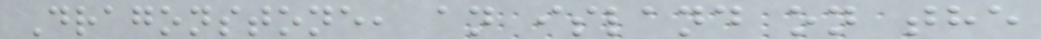Dragonstone, an island on the
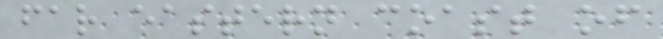far eastern coast of
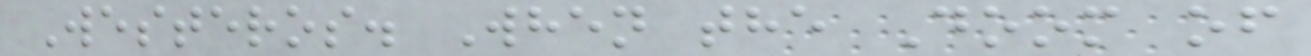Westeros. When the Doom of
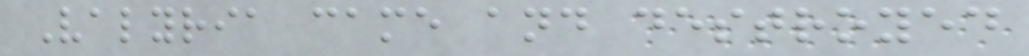Valyria came and destroyed
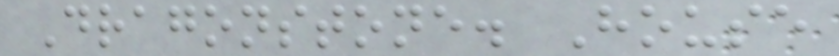Dragonstone. House
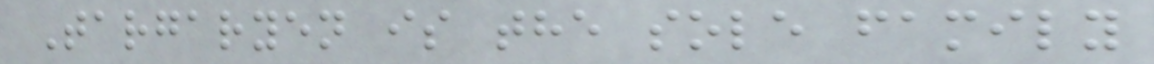Targaryen is the sole family
